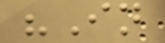"In
